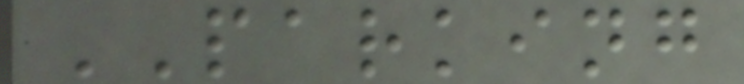PARKING
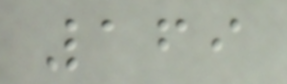169
